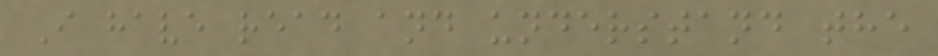I have read and understand the
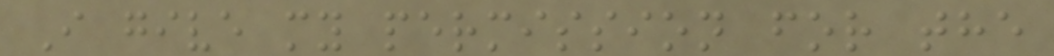I give my permission for the
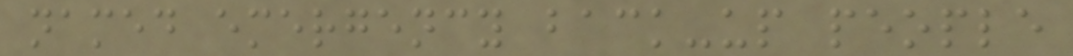named emergency back-up people
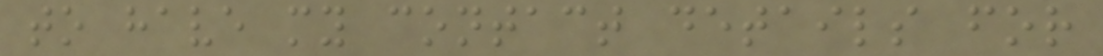to have my contact details for
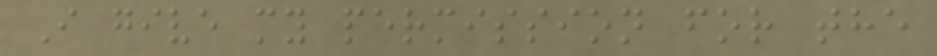I give my permission for the
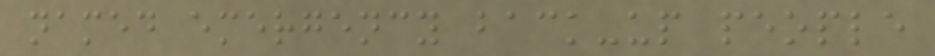named emergency back-up people
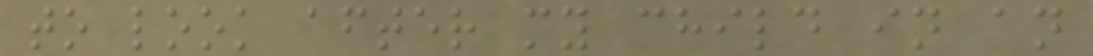to look after my child in an
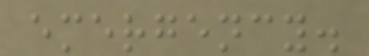emergency.
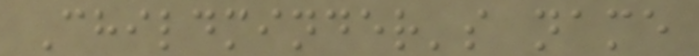Childminder's name
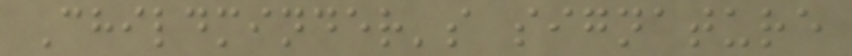Childminder's signature
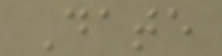Date
